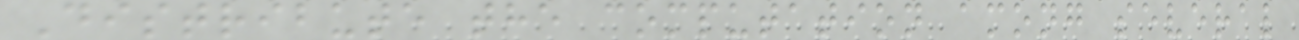Distribute the computation among several
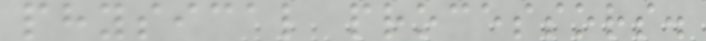physical processors.
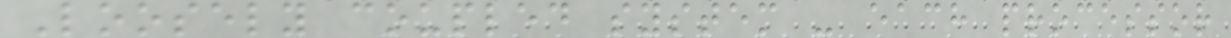Loosely coupled system - each processor
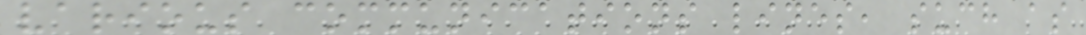various communications lines, such as
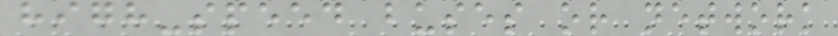high-speed buses or network
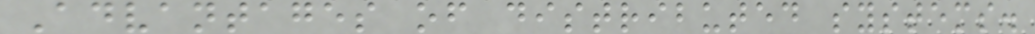Advantages of distributed systems.
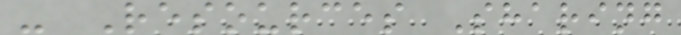- Resources Sharing
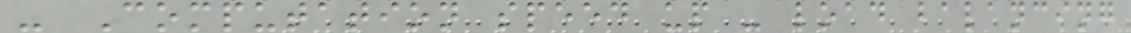- Computation speed up - load balancing
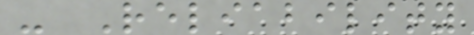- Reliability
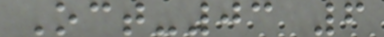Oct-03 6
